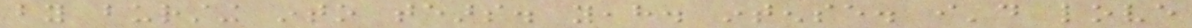by bursting into tears. yeah. intense. i'd love
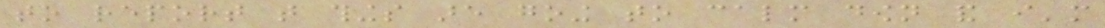to report that things are going to calm down and i'm
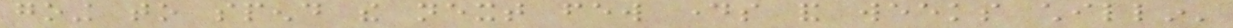going to spend the next few days and weeks chillin'
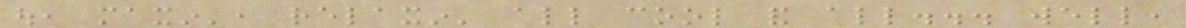out, maxin', relaxin' all cool and all... well,
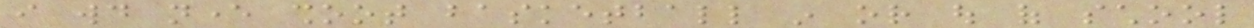i would never shoot basketball in or out of school
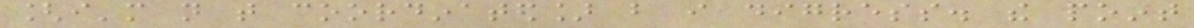[i'm not that coordinated] but i digress. the point
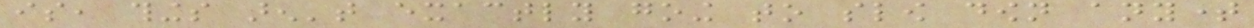is, things aren't exactly going to slow down anytime
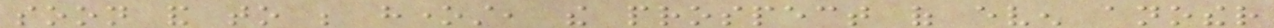soon and to be honest, the prospect of even another
